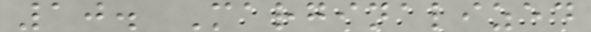10. Marginalized
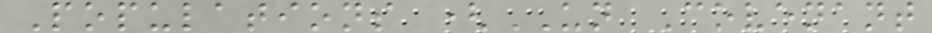Populations (UN Covenant
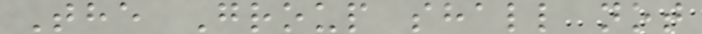The Group shall not
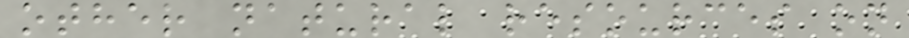other natural resources on
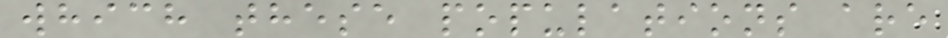which these populations are
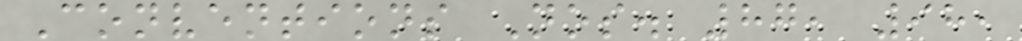Conventions Nos. 87, 98,
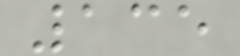135
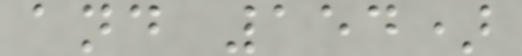and 154)
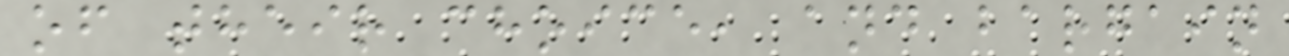of their choice, and bargain
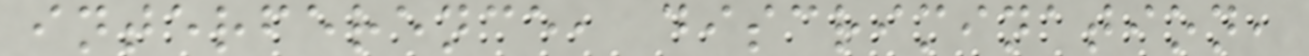interference, discrimination,
